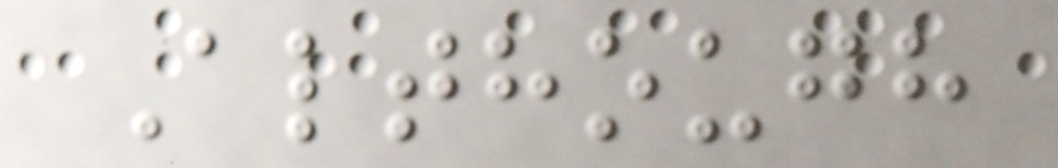Although
